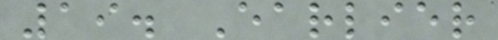19. Earlier
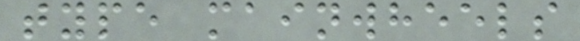type mainwheels
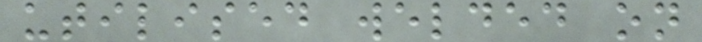utilised welded on
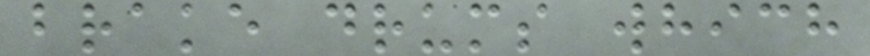brake drums which
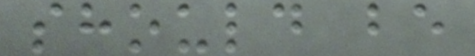should be
